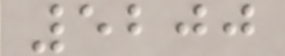5200
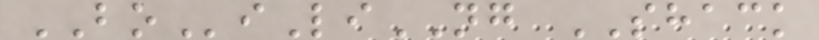BOiLiNG SHACK
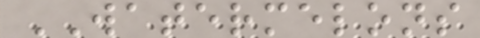WATERMELONS
